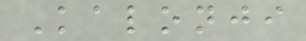Kalonji
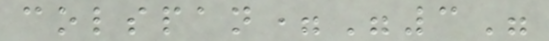colspan="3"
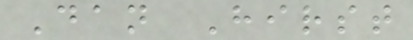Dan Hirst
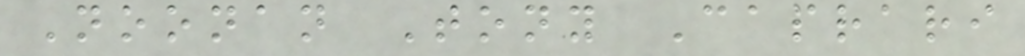Noonan Tony Caprari
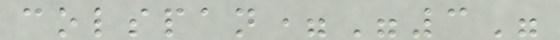colspan="3"
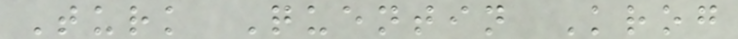Turk Quentin Krog
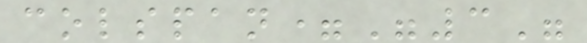colspan="3"
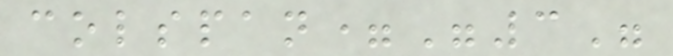colspan="3"
